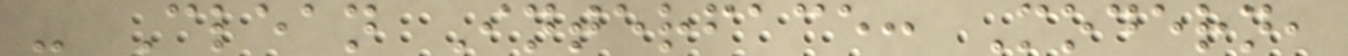- Clean Interface: Modern,
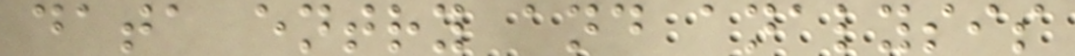data entry and analysis
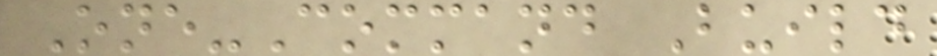One-Command Build
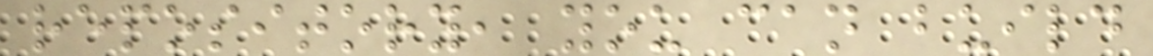repository, you can build
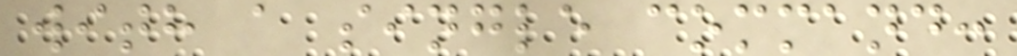with a single command:
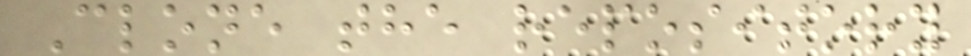Clone the repository
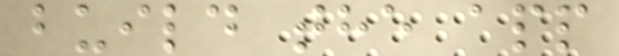build the app
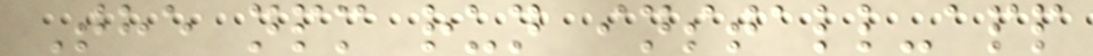The npm run install-app
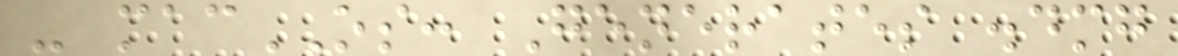- macOS: Generates .dmg
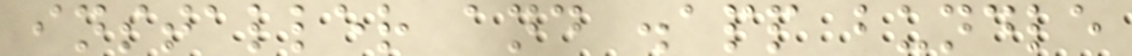installer and .app bundle
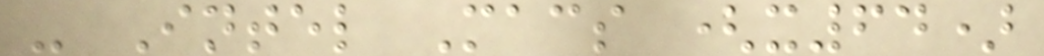- Intel Macs (x64)
